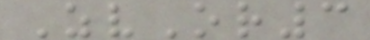ZvOr3
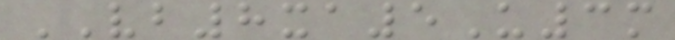VB8xa5U3m
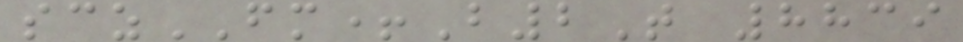sczFM+B2T 8839
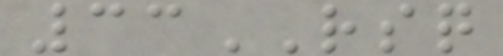33RSQ
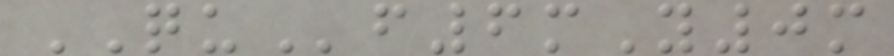QUf6mY0m
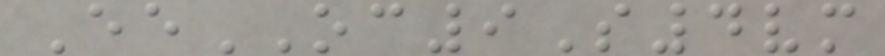EeOC9S4vm
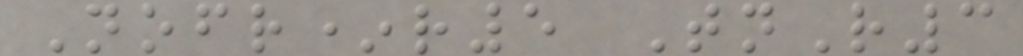Nofr*r5 TnR3
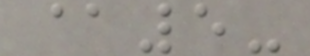@5-
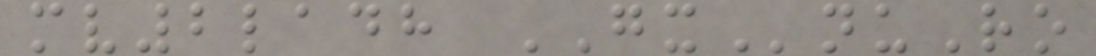mv2ladh GXnuRo
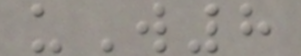uW8
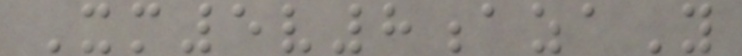Xm5v8azaY
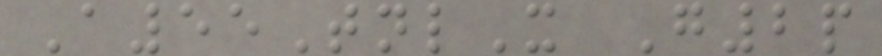A55TnlX G2p
